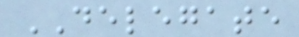DELEGATE
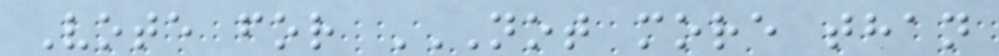Vote for NOT MORE THAN
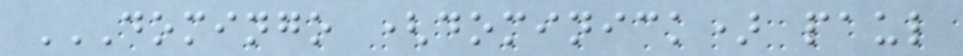DOMINGO (DOMINICK) PAUL
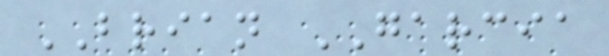BRIAN GARCIA
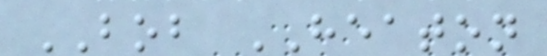BOB HEATON
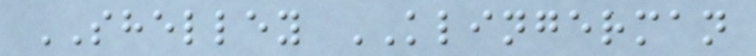SHELLEY KLINGERMAN
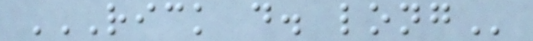RICK D. LONG
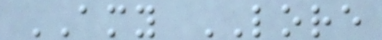AMY LORE
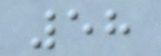58
